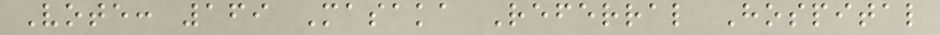Vote: 169 Masaka Referral Hospital
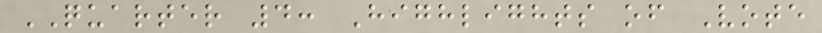QUARTER 4: Highlights of Vote
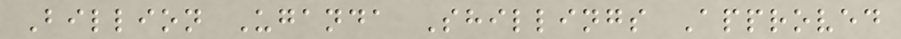Billion Uganda Shillings Approved
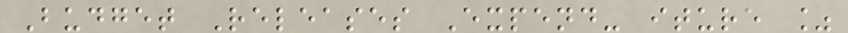Budget Releases Expend- iture %
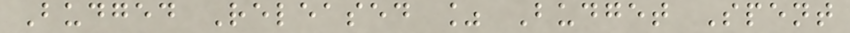Budged Released % Budget Spent
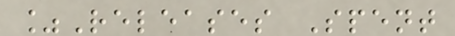%Releases Spent
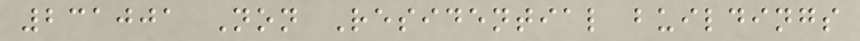231001 Non Residential buildings
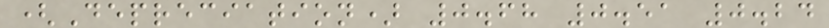(Depreciation) 0.68 0.51 0.24
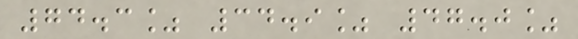74.3% 34.9% 47.0%
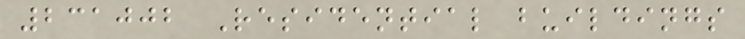231002 Residential buildings
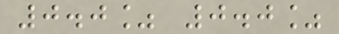0.0% 0.0%
